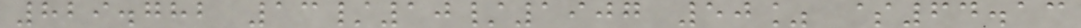829.782 13/10/1907 50% $64.13
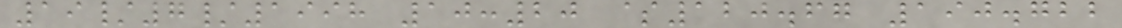19/7/1998 10:20 $120.67 190.722
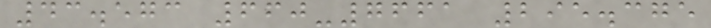43.573 660-7661 295.375
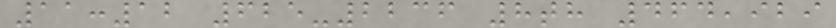11:12 625-2236 8th 464,929
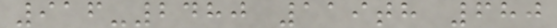916-2480 119th 680
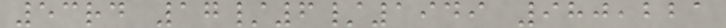53rd 17/6/1949 980,221
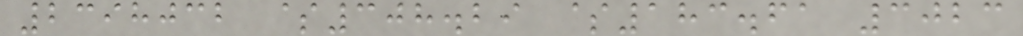2398032 $308.29 $183.61 3023
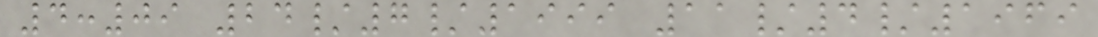4:09 24/7/1999 11/4/1969
